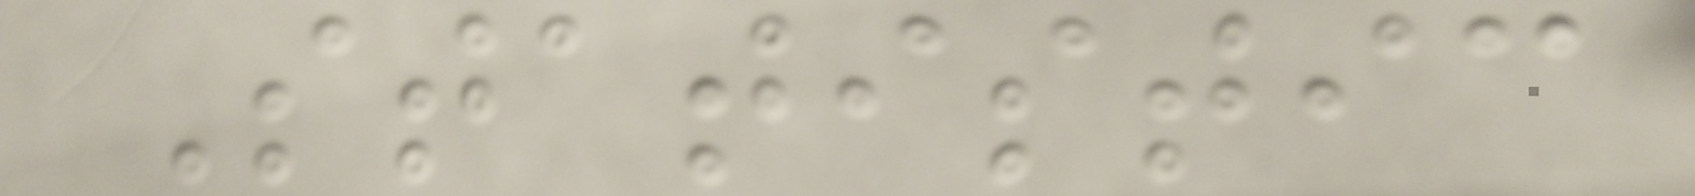Statistic
